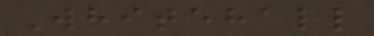Whitehall
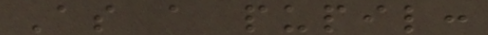As a pupil:
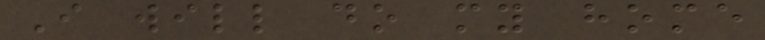I will do my home
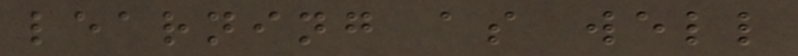learning as well
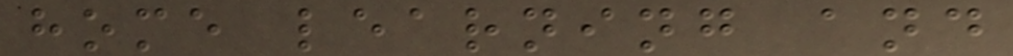home learning and
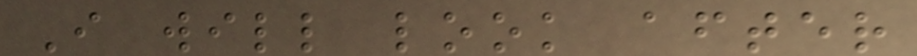I will look after
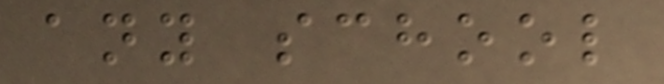any school
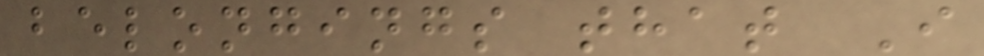belongings that I
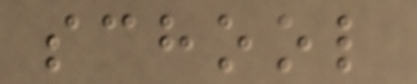school
